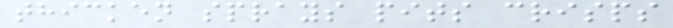thicken sprays pits crisps
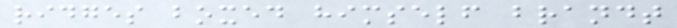ridges boxed himself brandt
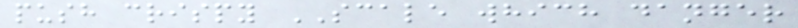push crispy SCALE which danger
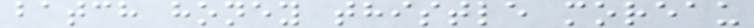batch honey thistle moreau
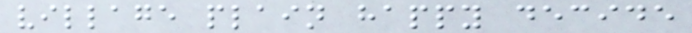village plain happy decide
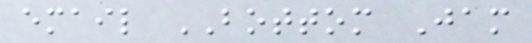email BOTTOM Jam
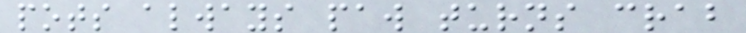pots always paw turns crab
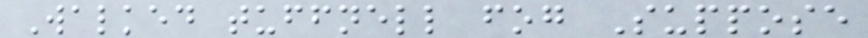Walked tuffnell fog Suppose
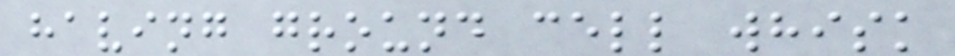having ground cell whisk
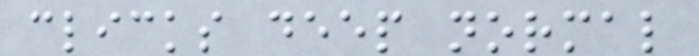clicks deep normal
